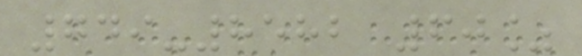749-8582 60%
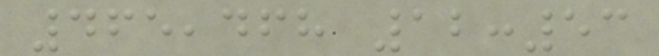465,468 12:53
